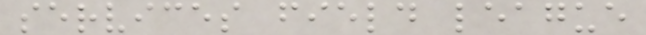services field league
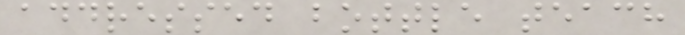addressed bottle teach
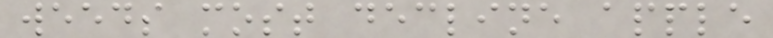weeds most decline apple
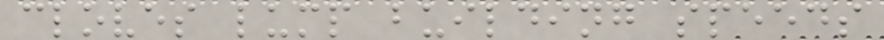cloves lump building speeds
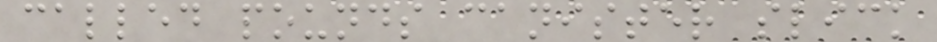called pounds canister slick
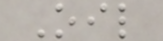Oil
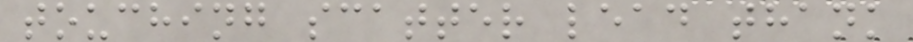touching scatter lead thank
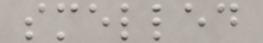smelled
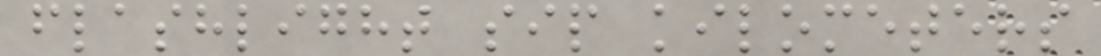flashlight sip kilometers
